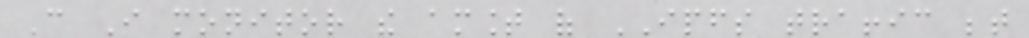Can I monitor the amount of IPFS traffic between
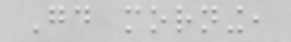Good morning,
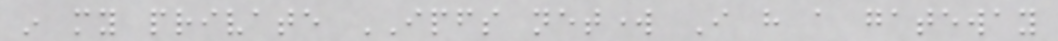in my private IPFS network I have a gateway
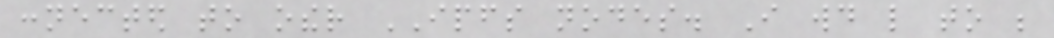connected to other IPFS nodes. I would like to be
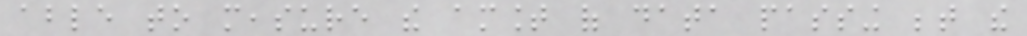able to measure the amount of data passing between the
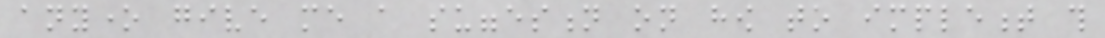anyone give me a suggestion on how to implement this
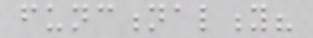functionality?
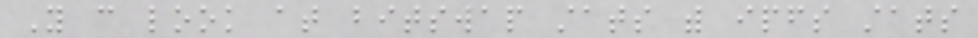You can look at bitswap stats with ipfs stats
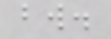bw.
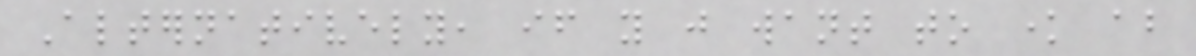Alternatively, if you just want to know about
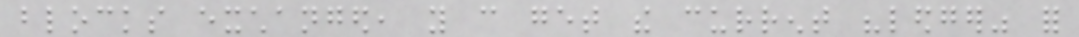blocks exchanged, you can get the current "ledger" for
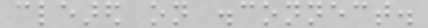cleared on disconnect.
